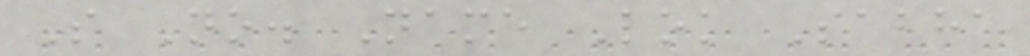S No. Name Lok Sabha
